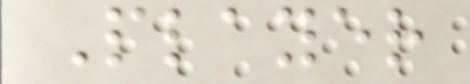Player
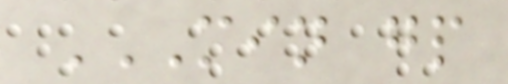MIN GP
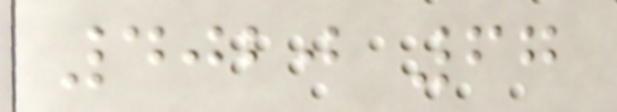4020 67
